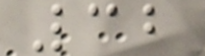32
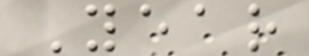Year
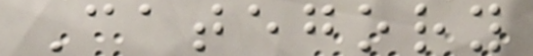Category
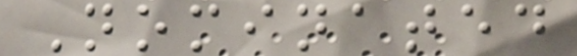Nominated
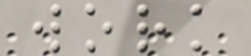work
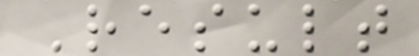Result
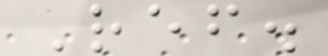Ref.
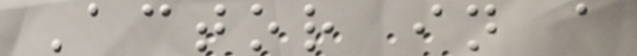Actor in a
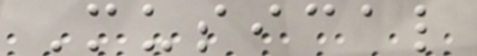Musical
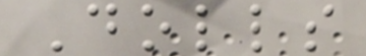Dolls
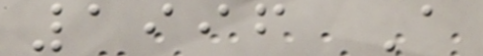1996 A
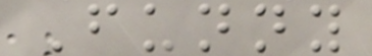Funny
